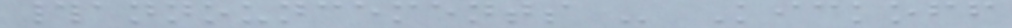#announcements - Kickoff
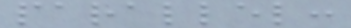parallel:
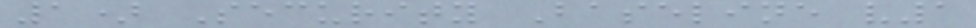1) Security Baseline v1
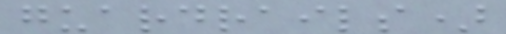guardrails)
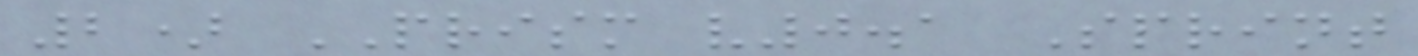2) PRISM v0.1 Sprint
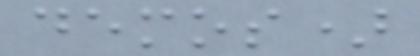demos)
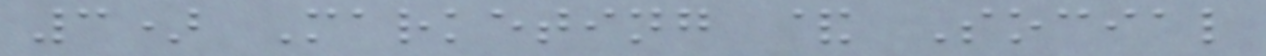3) Marketing & Social
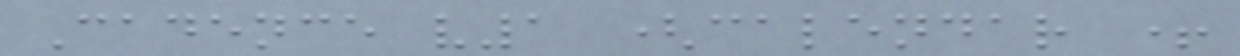Cadence v1 (calendar +
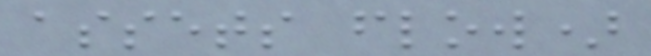assets flow)
